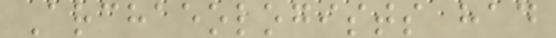Archaeologists had
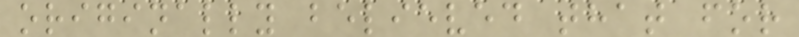originally believed that for
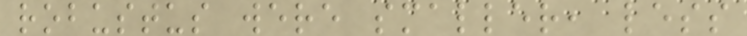robustus were smaller, less
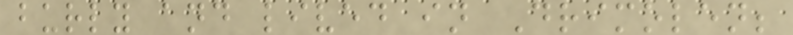burly and lived in Drimolen;
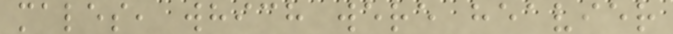males, which were heavier
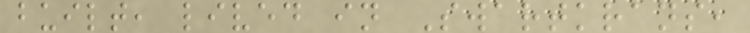built, lived in Swartkrans,
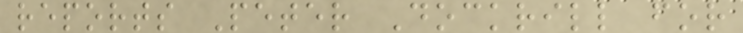reports Peter Dockrill for
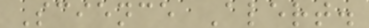Science Alert.
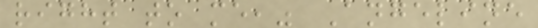right to me," Angeline
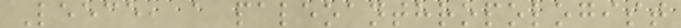Leece, a paleoanthropologist
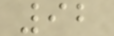92
